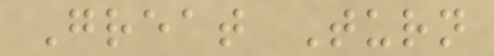Great Turn
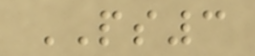PS3
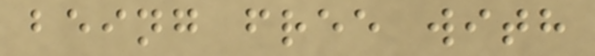being free with
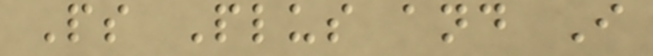Ps Plus and I
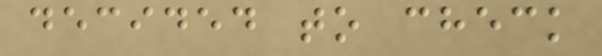decided to check
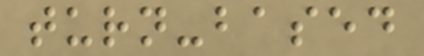turn-based
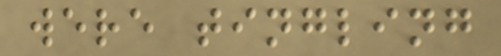were tingling
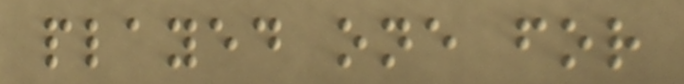played one for
